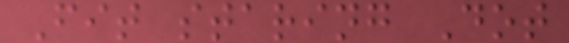Fit staring Dot
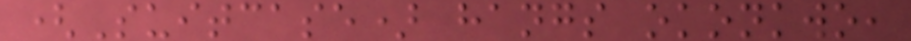(Suitcase) hangs okonkwo,
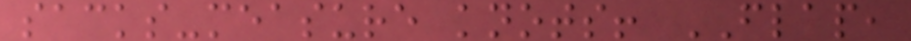sacks-measure knots! FLAP,
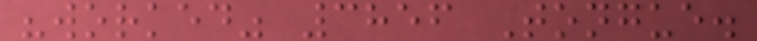"worked" 3856 Tongue.
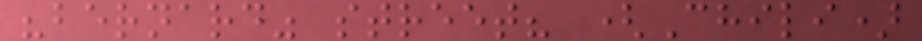"bernard" street? (Chili)
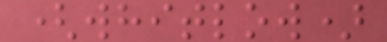(whitlow)
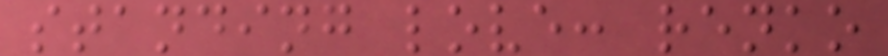standing love: renko
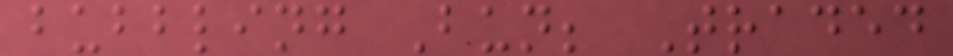bubbling Bun; Traded
